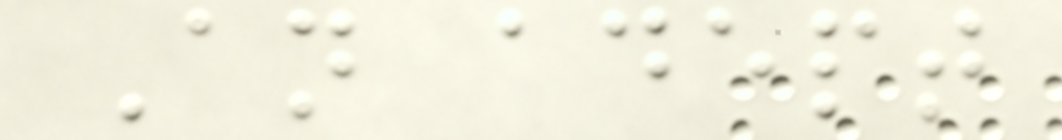An adept
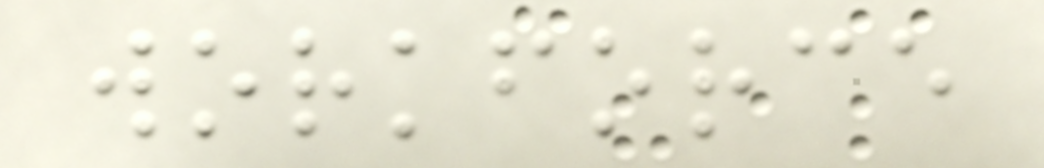workforce
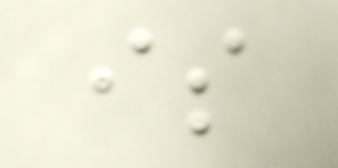is
